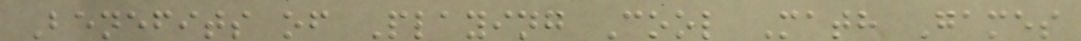Benefits of Playing Cool Math Games
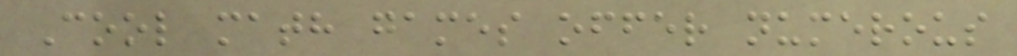Cool math games offer numerous
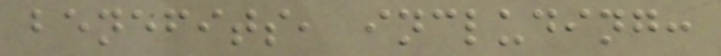benefits, including:
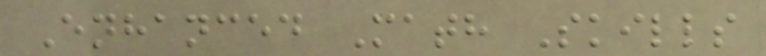Enhanced Math Skills
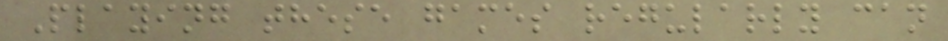Playing these games regularly can
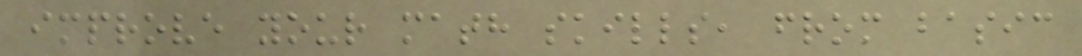improve your math skills, from basic
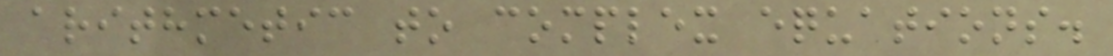arithmetic to complex equations.
